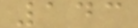143
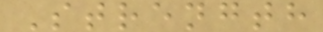Strength
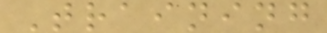Training
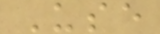Use
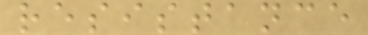resistance
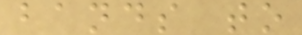bands to
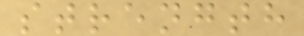strength
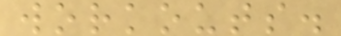workouts.
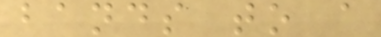bands to a
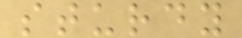sturdy
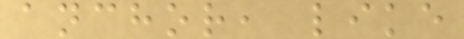anchor, like
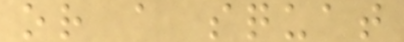or a squat
